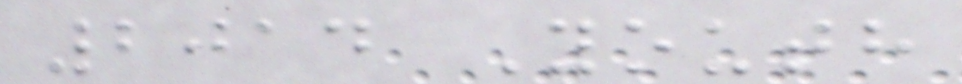2014 Youth
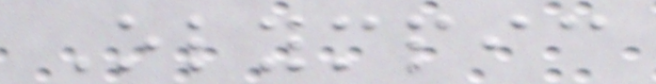Olympic
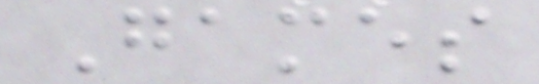Games
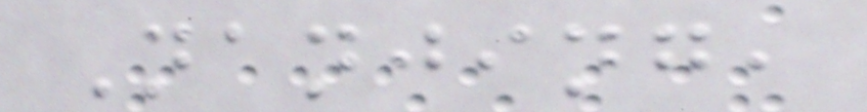Nanjing,
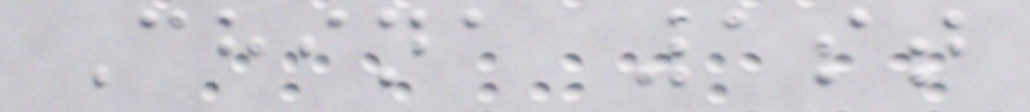China 1st
